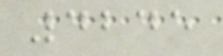4245
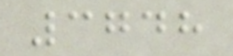3748
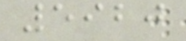5920
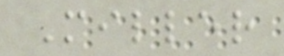Miller
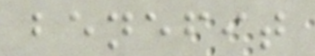benefit
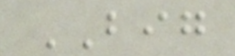BIG
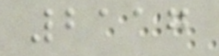2117
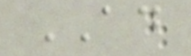AD
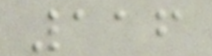116
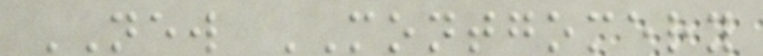NEW MONTGOMERY
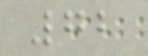72
